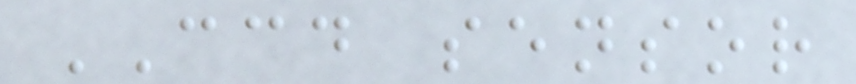CCD sensor
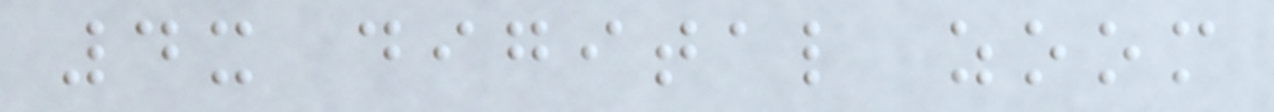4x digital zoom
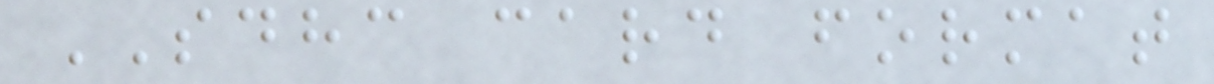SDHC card format
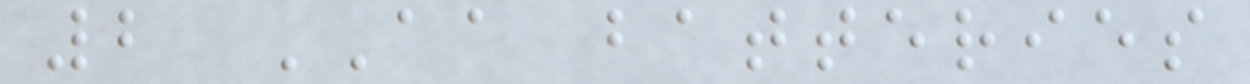2 AA batteries
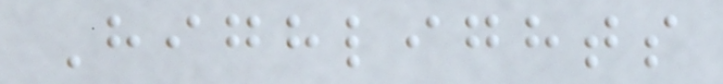Highlights
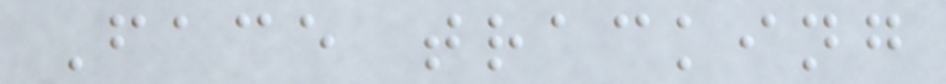Face tracking
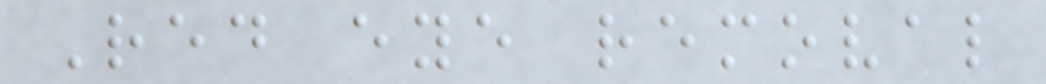Red eye removal
